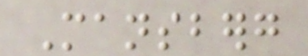Mansberg
